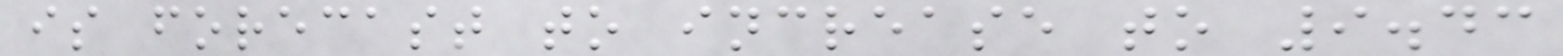is forecast to increase to 9.43
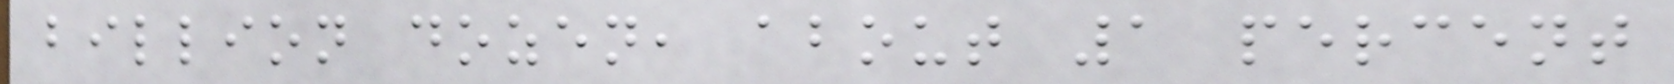billion dozen, about 1 percent
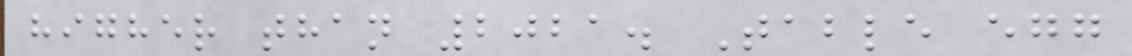higher than 2021. Table egg
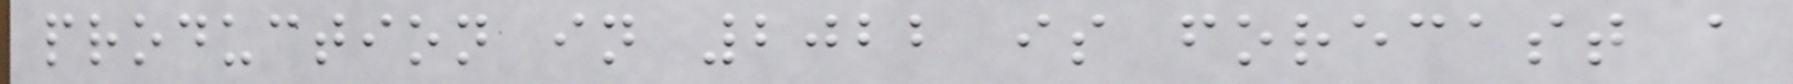production in 2022 is forecast a
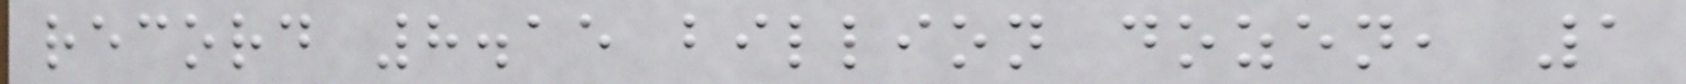record 8.15 billion dozen, 1
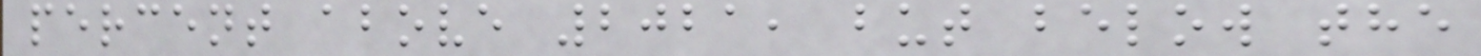percent above 2021, but below the
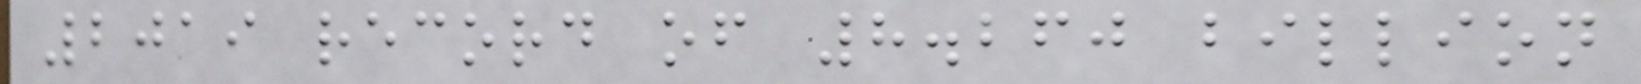2019 record of 8.260 billion
